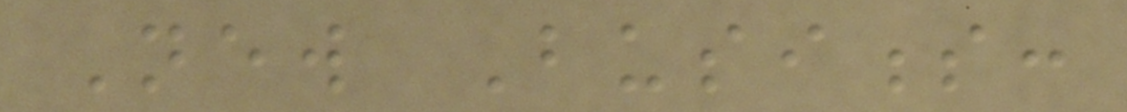New Business:
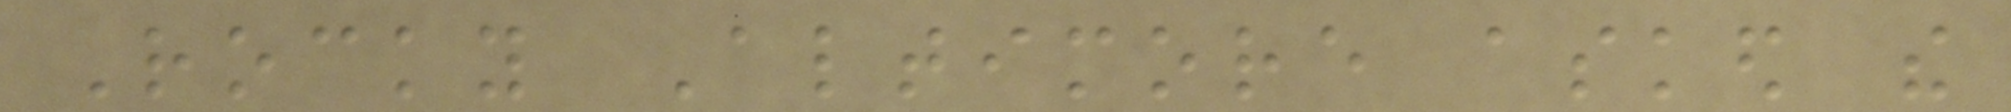Rocky Altimore asked the
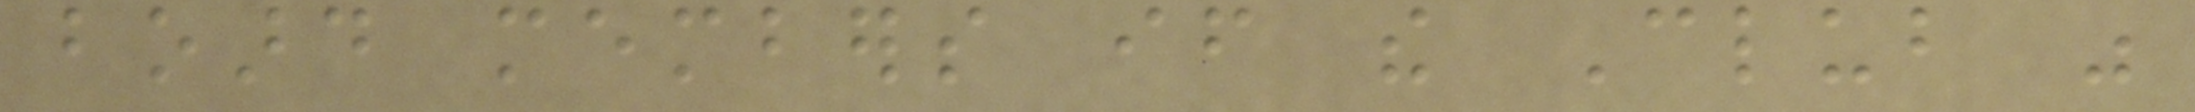board members if the Club was
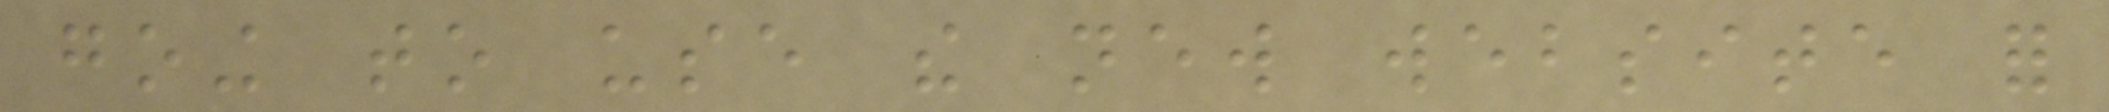going to use the new website for
